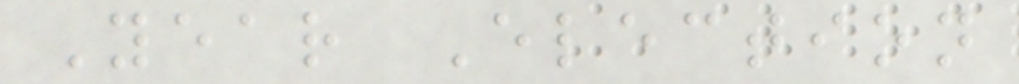Year Election
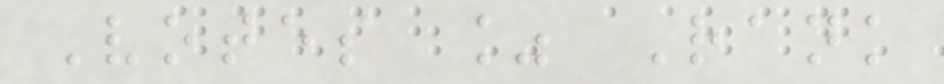Votes % Rank
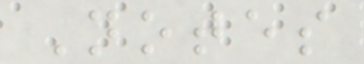Notes
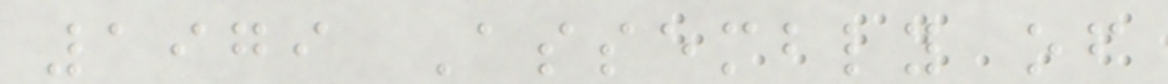1979 Assembly of
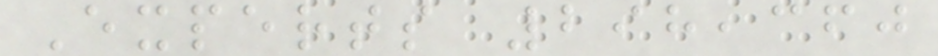Experts 298,360
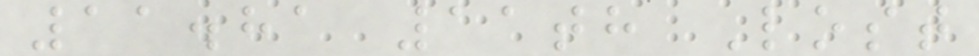11.81 11th Lost
